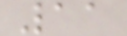11
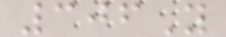306Y
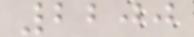2200
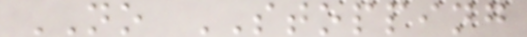NO STOPPING
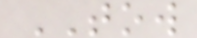TOW
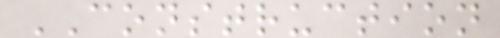CONSTRUCTION
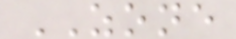ZONE
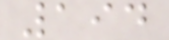194
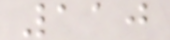110
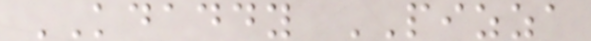KDADDY PIZZA
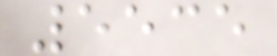5535
